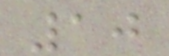10
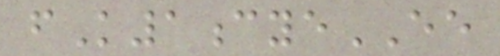fK1cyeEE
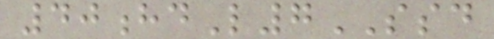40hdL7SSD
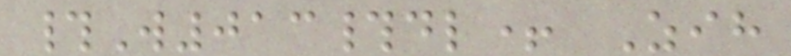#W013#dl+ Zih
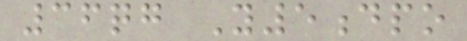36qg Y5dpo
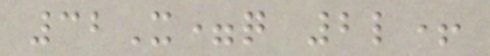32X=q 2l+
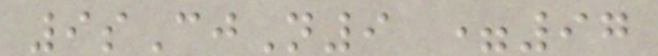9sCjN9 =97
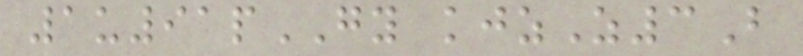1u91pGY kjzZ3B
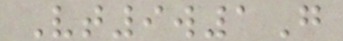Vt9w1G
